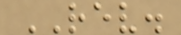REV.
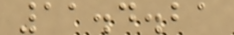11.4.21
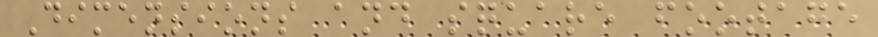Dimensions and square footage
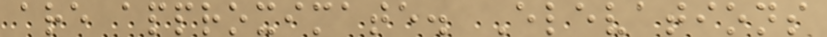are approximate. Elevations
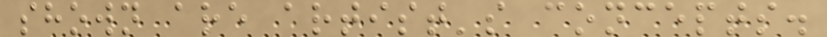shown are artist's concepts.
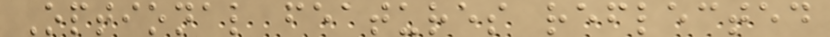Optional features reflected
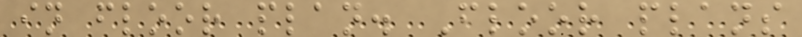in floor plan. Floor plans
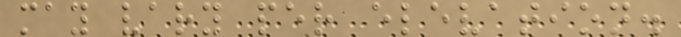may vary per elevation.
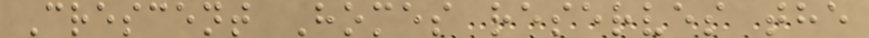Crescent Homes reserves the
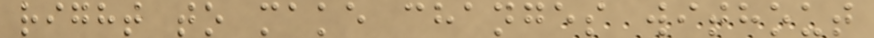right to make changes without
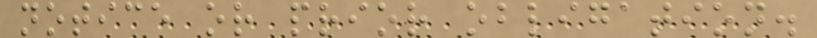notice or prior obligation.
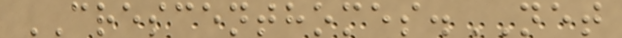CRESCENTHOMES.NET
